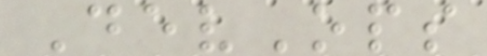DevOps
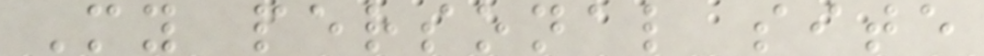My personal site
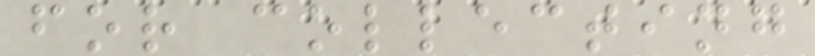for collecting
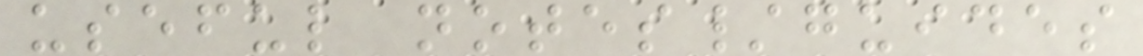useful notes/guides
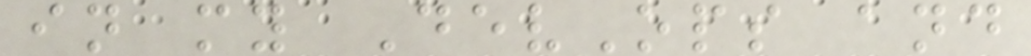in my DevOps and
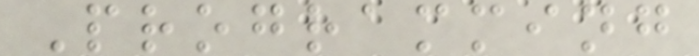Programming
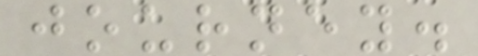journey.
